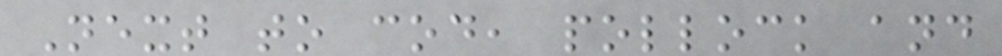Next to cod, pollock and
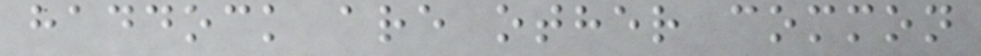haddock are other common
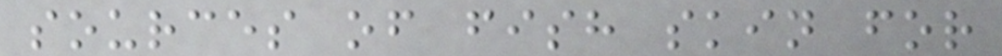sources of fish skin for
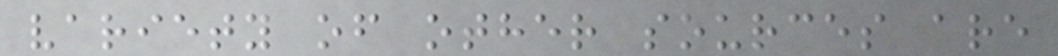variety of other sources are
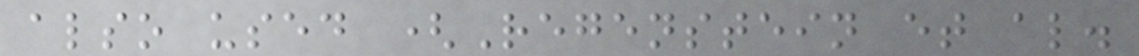also used (Regenstein et al.
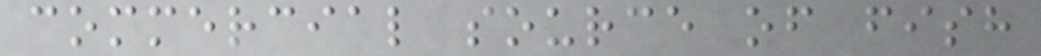commercial source of fish
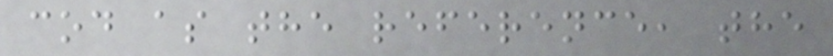cod as the reference, the
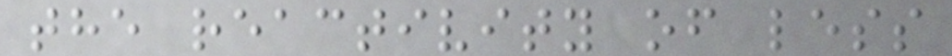the reactivity of less
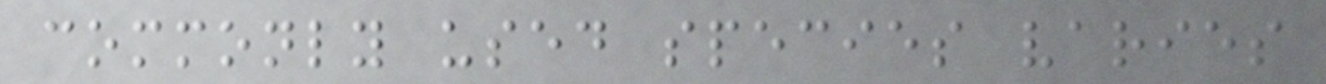commonly used species varies
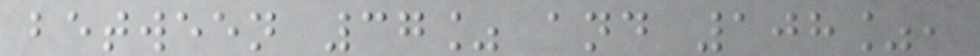between 37% and 108%,
